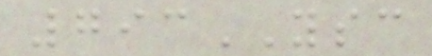793YSC
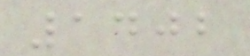1402
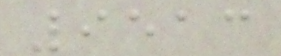9513
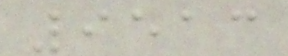9513
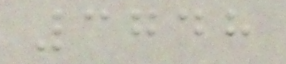3748
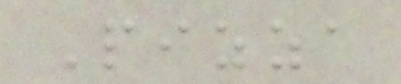Pizza
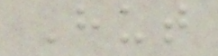Hut
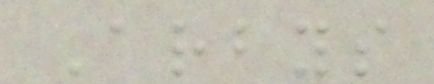Arbys
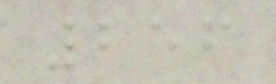256
